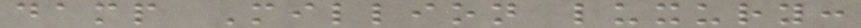damp Million luxury:
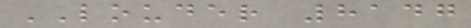LOUDER 8147
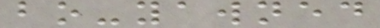bo-yawned
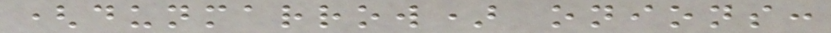(dunmarrow) onions:
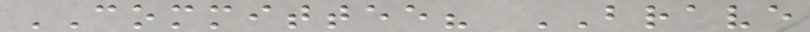COMMITTEE? BRAVE
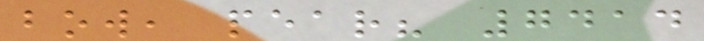bow, pear? 7414
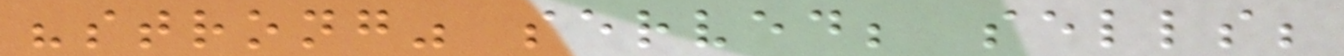"strong" served; sells;
